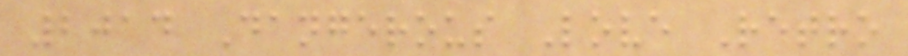2014 Dangerous Love Retro
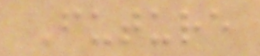Future
